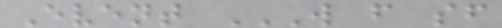Event W F SF
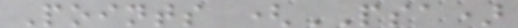Points (PSA)
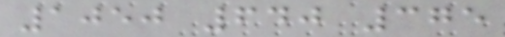1050 640 375
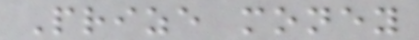Prize money
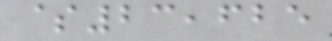$23,625
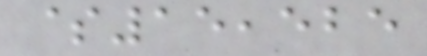$15,525
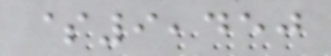$9,450
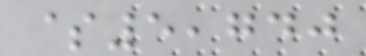$5,740
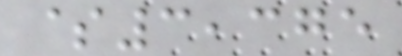$3,375
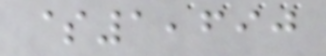$1,690
